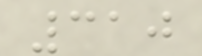310
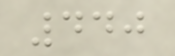440
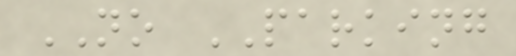NO PARKING
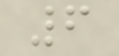6
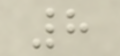8
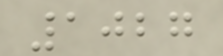1027
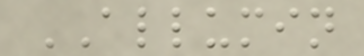ALLUMIN
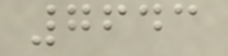7643
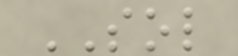SOL
